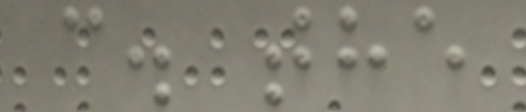c. the
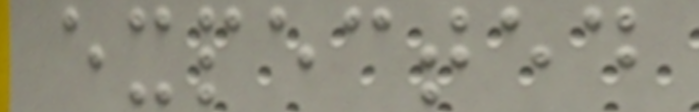expected
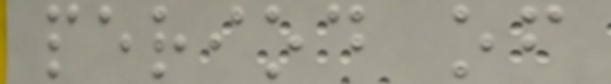period of
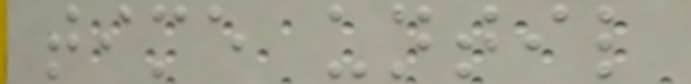time until
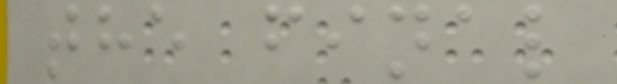the final
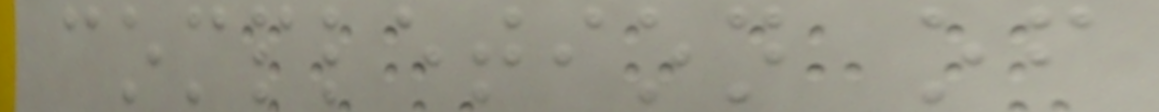completion of
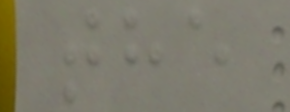the
